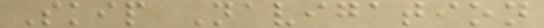Skip Navigation
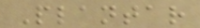Plantar
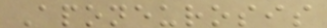Aponeurosis
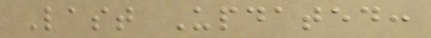Last Updated:
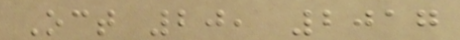Oct 20, 2017
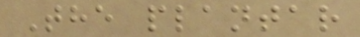The plantar
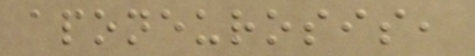aponeurosis,
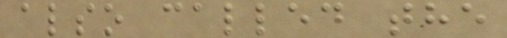also called the
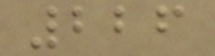226
